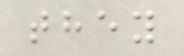they
